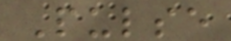Pulse
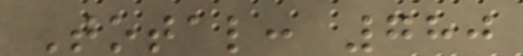Total: 780
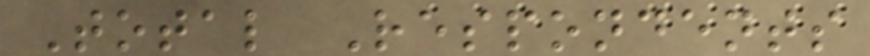Total Respondents
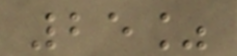25%
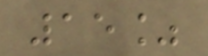15%
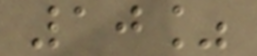10%
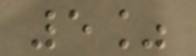5%
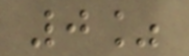0%
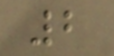2
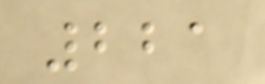221
